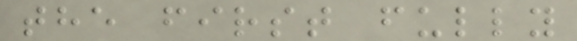the first fully
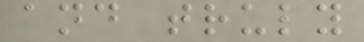and truly
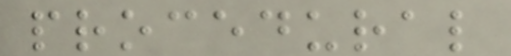procedural
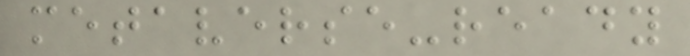metaverse-ready
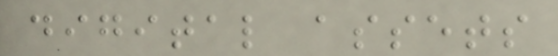digital assets
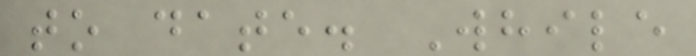to date. While
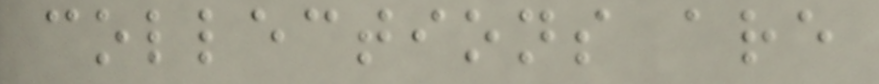collections are
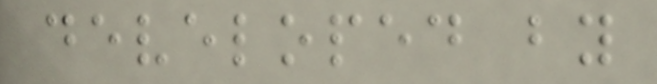developed by
